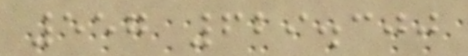557 629.300
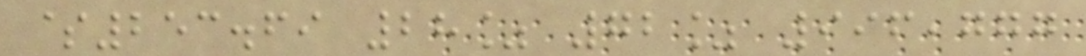$253.69 28% 72% 996,777
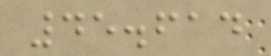45.614
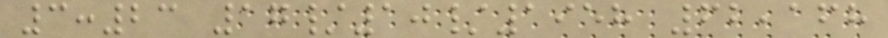3:23 17/10/1958 62,168
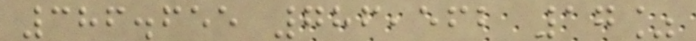386.655 786,562 17%
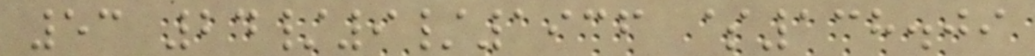53 24/9/1936 $138.09
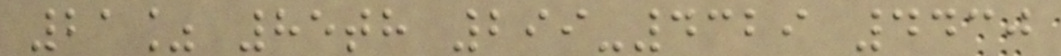21% 85th 299-4329 4430
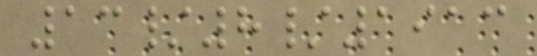13/8/1913
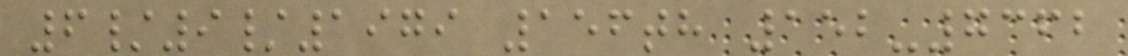6/9/1979 156th 152-7362
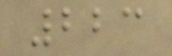223
